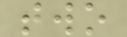two
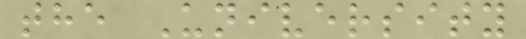the University
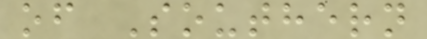of Southern
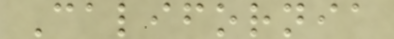California
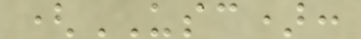(USC):
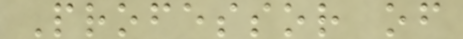Professor of
